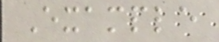Example
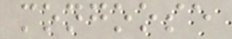mongoose
